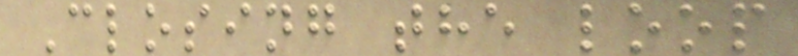Closing the loop
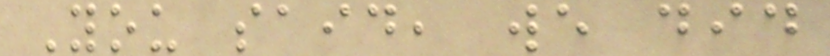You said, we did
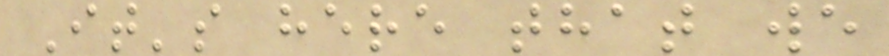It's here that we
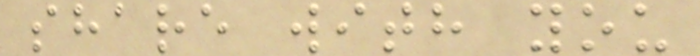share with you
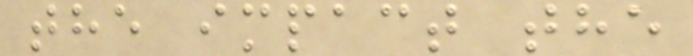the impact the
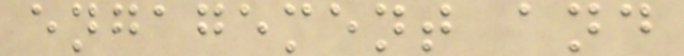engagement and
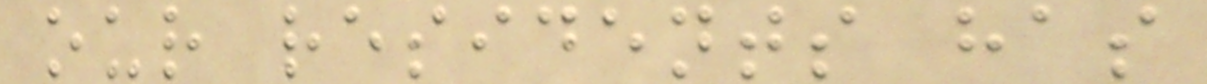our residents has
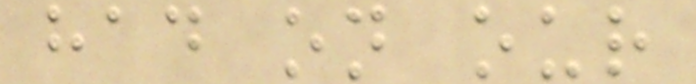had on our
